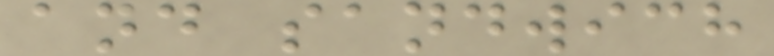and sandwich
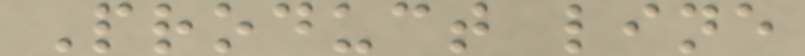Product line
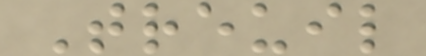Treuil
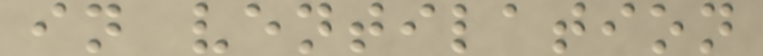in ventilation
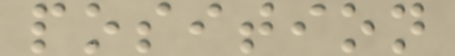position
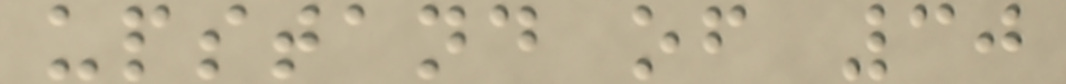upstand of 30
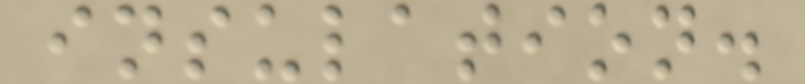insulation.
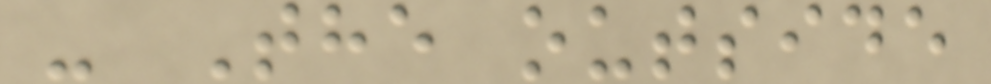- The outside
